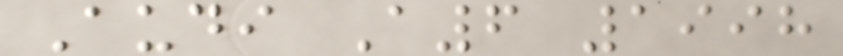Audi A6 1998
